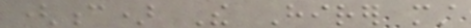(c) The Hirer must
